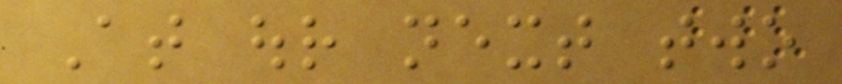At our next two
